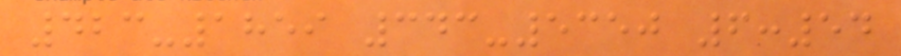423-1859 343-5350 6:54
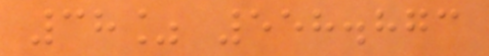38% 558.873
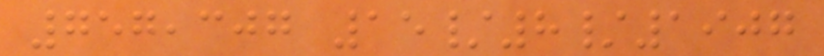757,307 15/8/1907
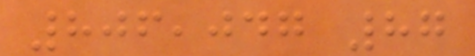806,047 87
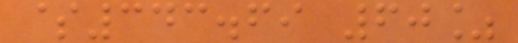$343.69 60%
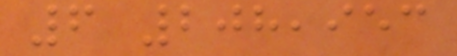6 208,953
